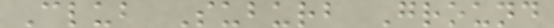Club Suburb Ground
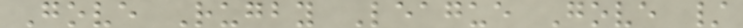Gove Rugby League Gove /
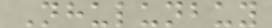Nhulunbuy
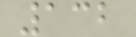132
